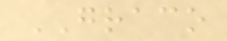GRACO
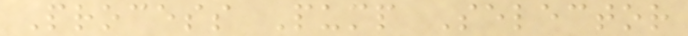Process Pump Selector
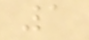1
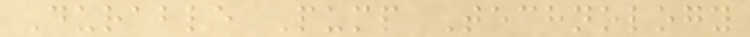Durable Pump Technology
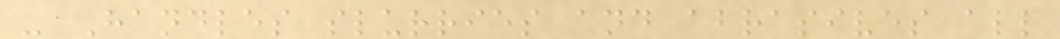- Handles slurries and abrasives all
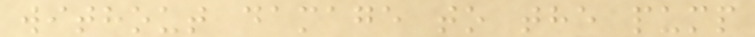without damage to the pump
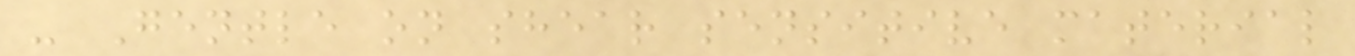- Gentle on shear sensitive material
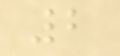2
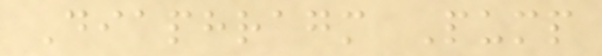Diaphragm Pump
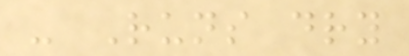- Runs dry
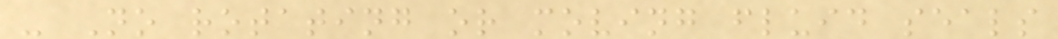- No rotating or moving fluid seals
